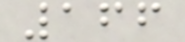166
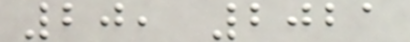20, 2021
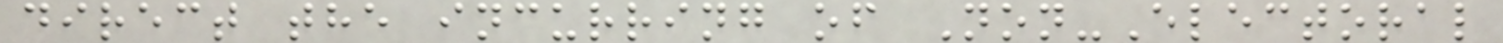direct the incurring of Non-Electoral
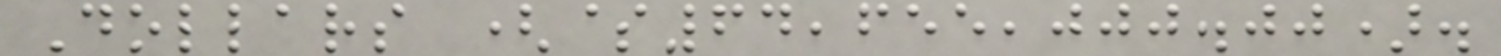Dollars ($64,655,000.00).
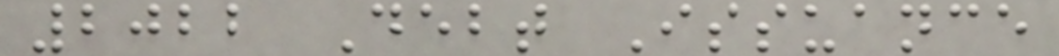2022 Debt Issuance
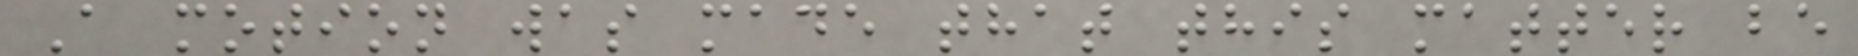A motion was made that this matter be
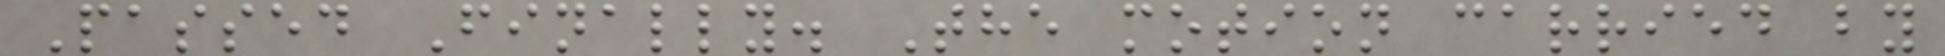Passed Finally. The motion carried by
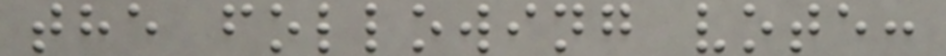the following vote:
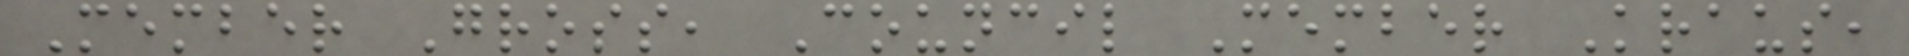Member Gross, Council Member Kraus,
